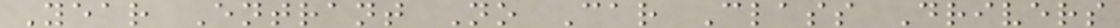Year Entrant No Car Class Drivers
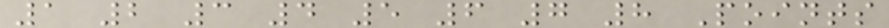1 2 3 4 5 6 7 8 Points
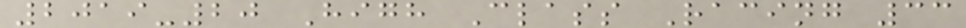2019-20 High Class Racing 33
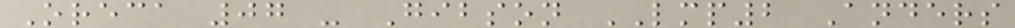Oreca 07 - Gibson LMP2 Anders
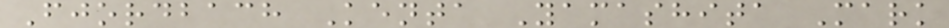Fjordbach Kenta Yamashita Mark
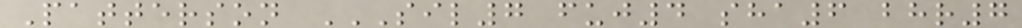Patterson SIL7 FUJ4 SHA6 BHR7
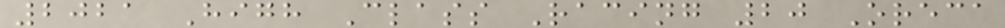2021 High Class Racing 20 Oreca
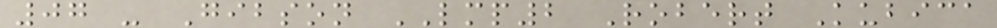07 - Gibson LMP2 Robert Kubica
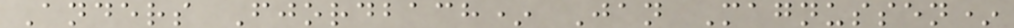Anders Fjordbach* Jan Magnussen*
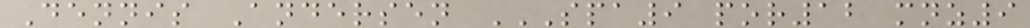Dennis Andersen SPA9 POR12 MNZ9
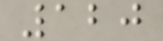120
